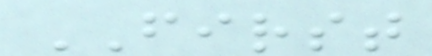FIRST
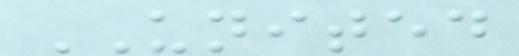UNITED
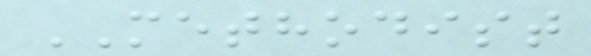METHODIST
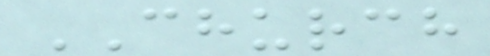CHURCH
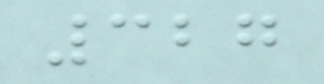327
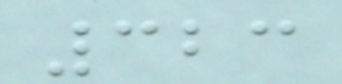323
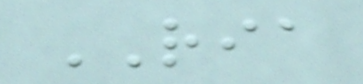RIA
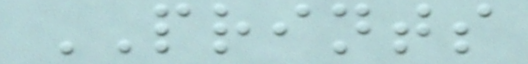PRINTS
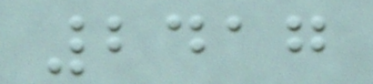2417
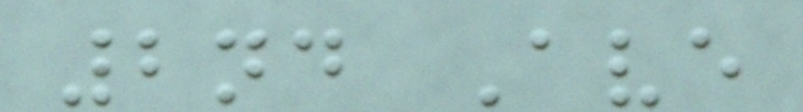2nd Ave
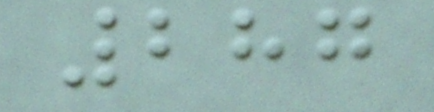287
